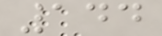144
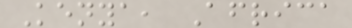Kenya, Africa
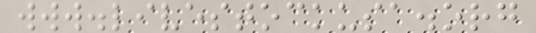www.livestockusa.org
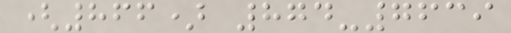(866) 874-7639
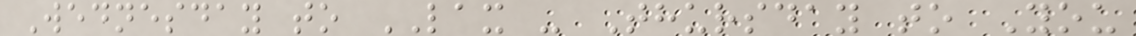Wednesday to LAX - Thursday to You
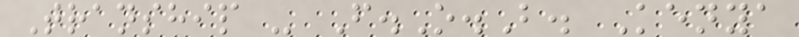Tranship - F.O.B. Kenya
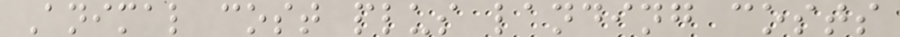Animal cost plus landing costs
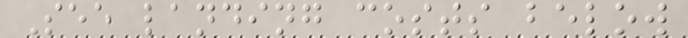See landing costs below
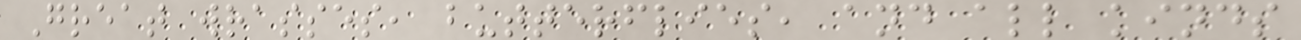Great wrasses, butterflies, and all kinds
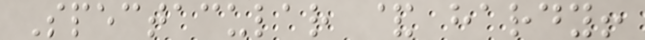Spectacular & hardy!
